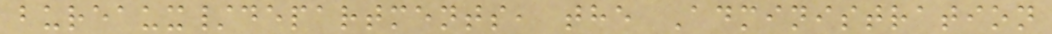bureaux/departments, the Administration
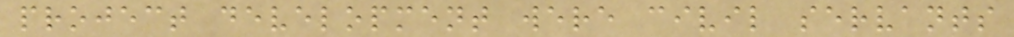project development were civil servants
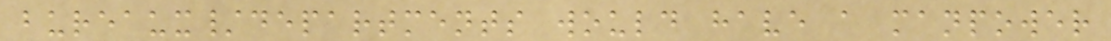bureaux/departments would have a manpower
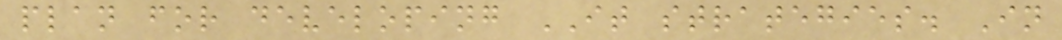plan for developing IT strategies. In
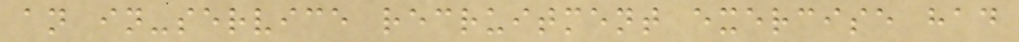an in-service recruitment exercise had
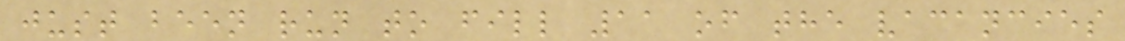just been run to fill 11 of the vacancies
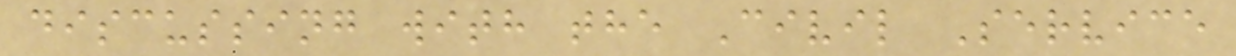discussing with the Civil Service
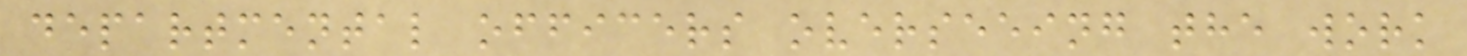departmental officers overseeing the work
